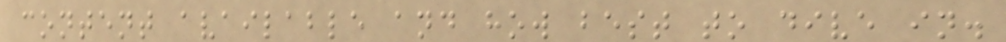content available and how best to dive in.
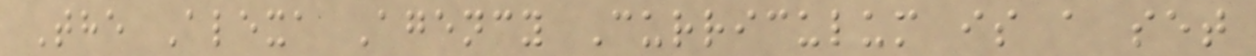The Alexa Agency Curriculum is a set
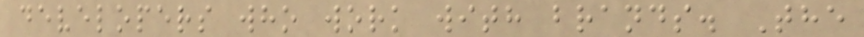developers who work with brands. The
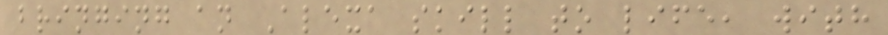bringing an Alexa skill to life, with
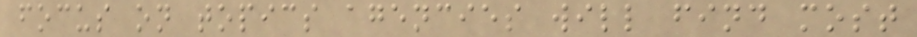focus on topics agencies will find most
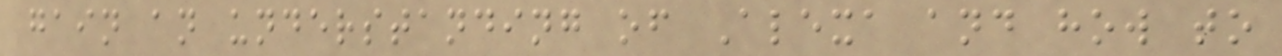gain an understanding of Alexa and how to
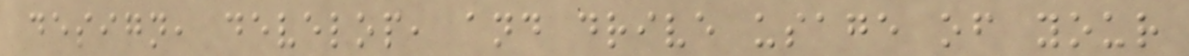design, develop, and drive usage of your
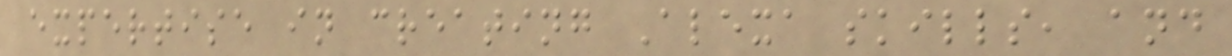expertise in creating Alexa skills, and
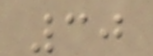30
